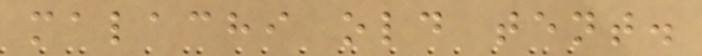malachi old tent.
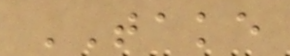TAKE
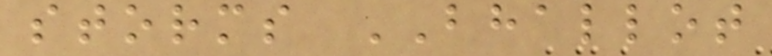storms BHALLOT
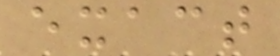exact
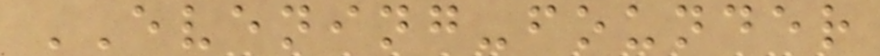EVENING-founder
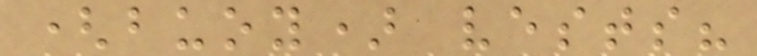(buoy) vests?
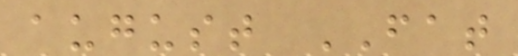august FAT
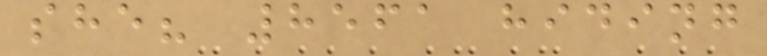she? 8561 hiding
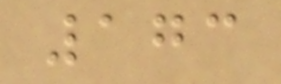173
